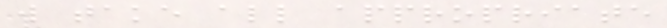will take all appropriate
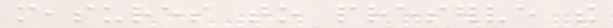measures to preserve the
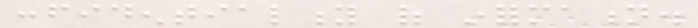confidentiality of information.
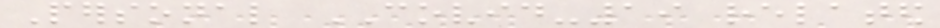Personal COVID-19 related
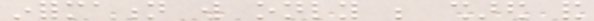information will only be shared and
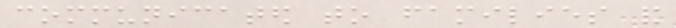communicated to families and
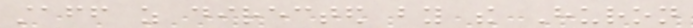staff as directed by the Huron
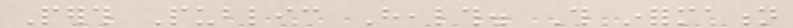Perth Public Health. This information
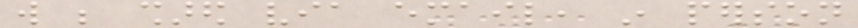will be shared via email, in person
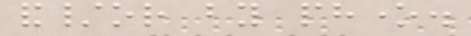and/or by phone.
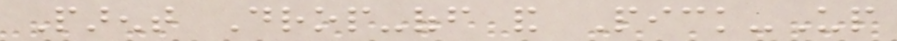Parent Drop-off and Pick-Up
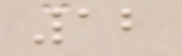12
